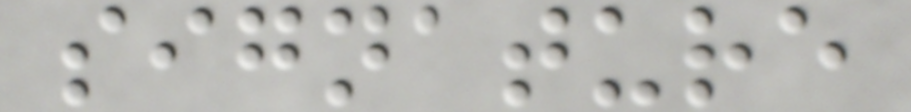signature
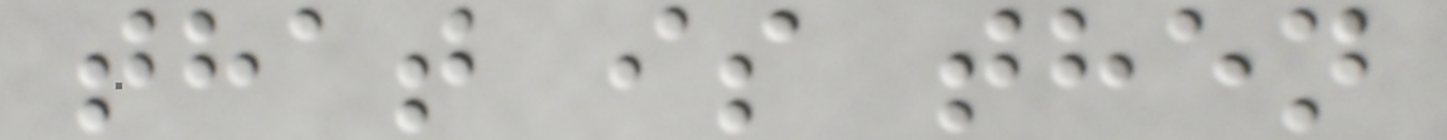that is then
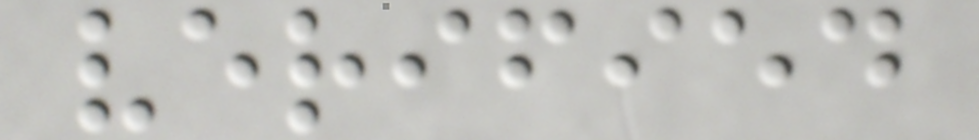verified
